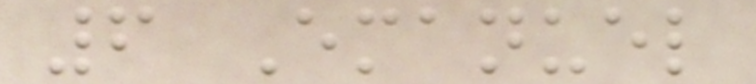6 Emanuel
